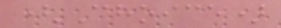(Choice)
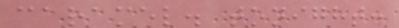caramel. tonight:
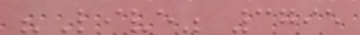"Live" 3795
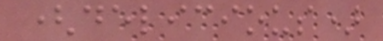(delicious)
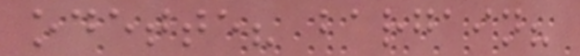odette? bargain?
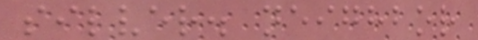silver. neighbor
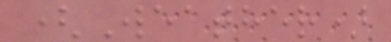(Weather)
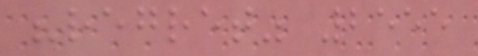"regret" 2555
